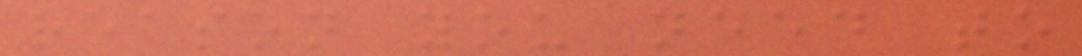reason you need to
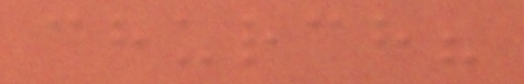church?
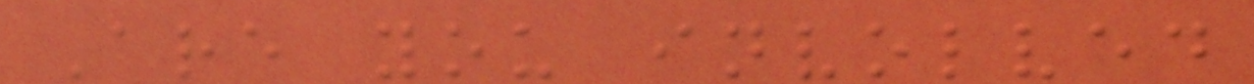Are you involved
